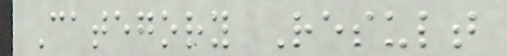Category Result
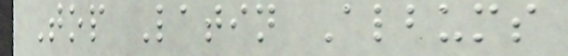Top Latin Albums
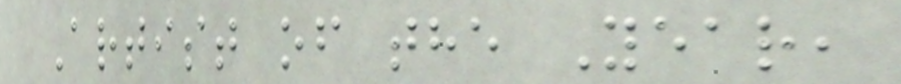Artist of the Year,
